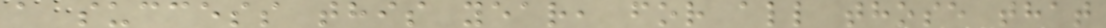a success this year, for all those that
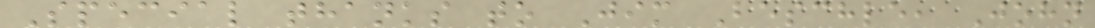Special thanks to Jim Beschle, John
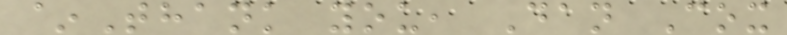~Thank you, Dan Cox
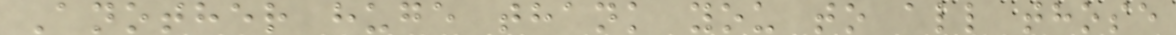Another huge thank you to all those
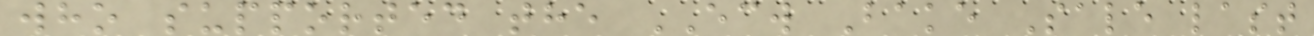who supported the ECW Bake Sale last
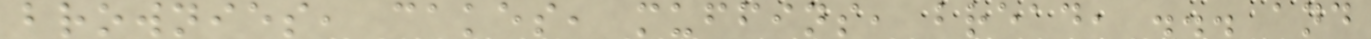brownies, cakes, muffins, bread, ... and
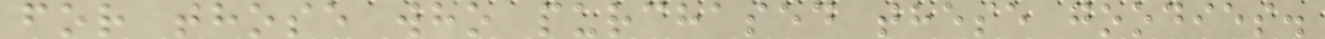for those who purchased these goodies.
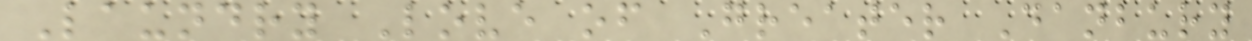Laundry Love of Greater Danbury
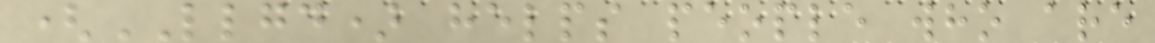(LLGD) helps people who are
